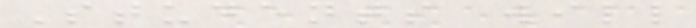Students will
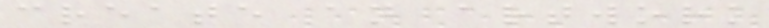create an artwork
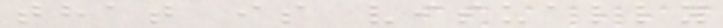that is visually
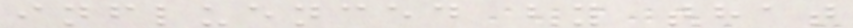influenced by that
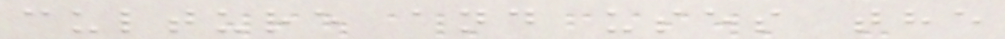culture and uses the
